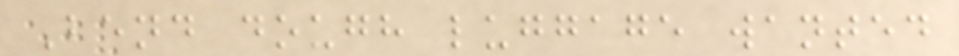Bend dough luggage wanted
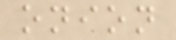onion
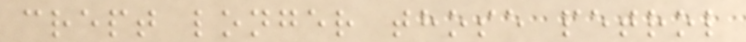crept longer those petrol
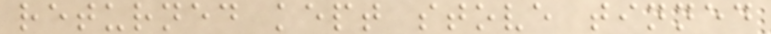returned kept stove tinned
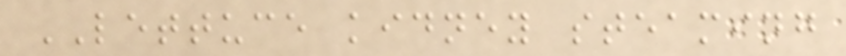LETTUCE kidney steaming
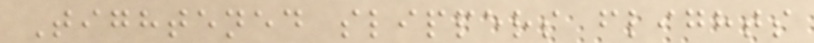Tightened slippers flights
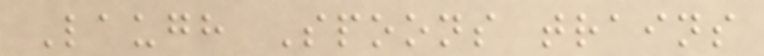Laugh Spoons trains
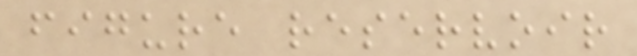figure reservoir
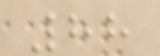88
